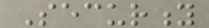Security
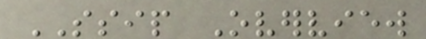SSIP Overview
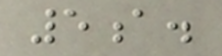5a.
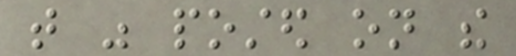that was posted on the
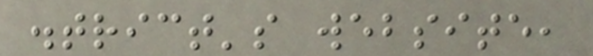district's website,
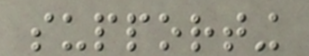supporting
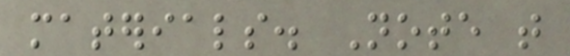materials. Note that
